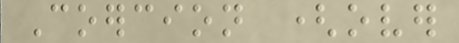Coercion (over
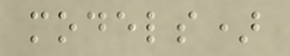models)
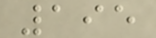195
